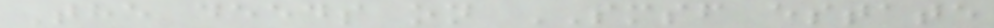The deeds on SMSF estate
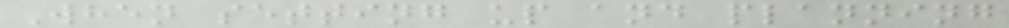When setting up and planning
